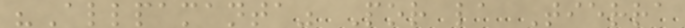"Allpamanta" Por la Tierra
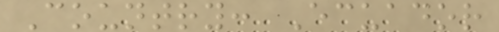Country: Ecuador
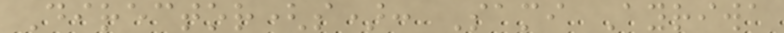Director(s): Sami Ayriwa
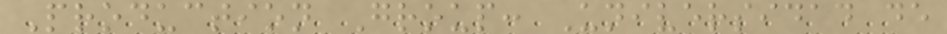Production Group: Universidad de
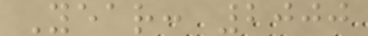Year: 2000
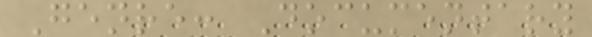Genre: Documentary
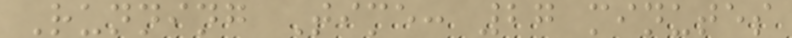Running Time: 27 minutes
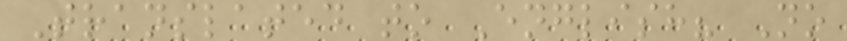Translated to English? No
